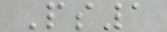Ps1
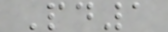Pd1
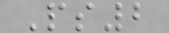Ps2
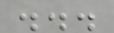...
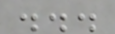...
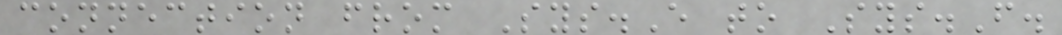connection from Sys.E to Sys.F.
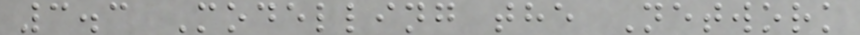3.3 Modelling the Network
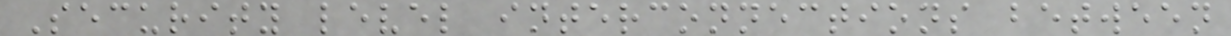Security level interconnections between
